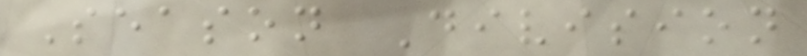Season Division
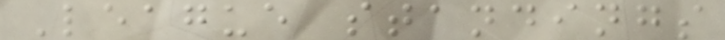League standings
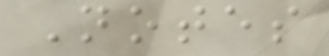Notes
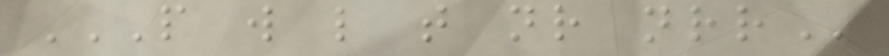P W L T NR NRR
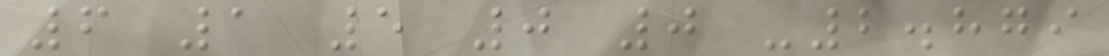6 1 5 0 0 -2.879
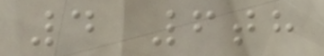4 6th
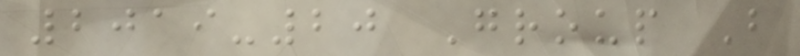2019-20 Group B
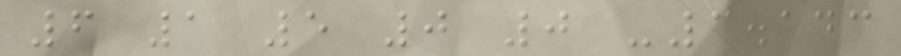6 1 5 0 0 -3.143
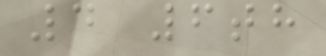4 6th
